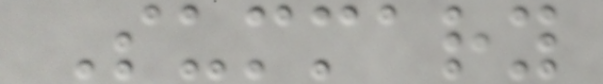Summary
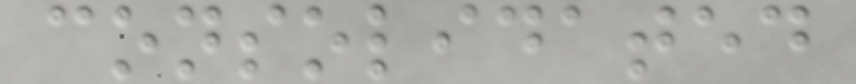consolidated
